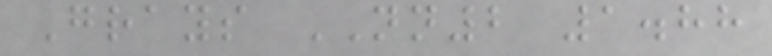Grays NN2 1.88
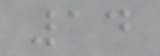14
